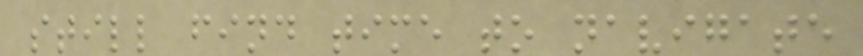still find time to navigate
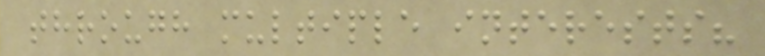through multiple interests?
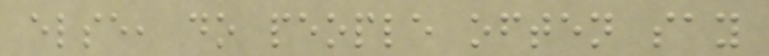else, do people often say
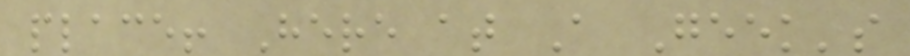place! Here at A Geek's
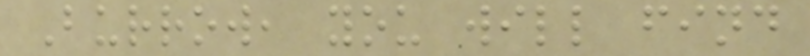Burrow, you will find
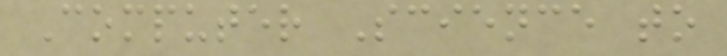Computer Science to
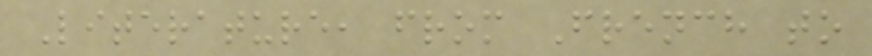Literature, from French to
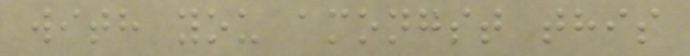with you amongst this
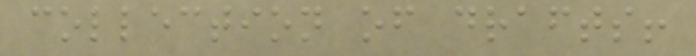collection of drafts!
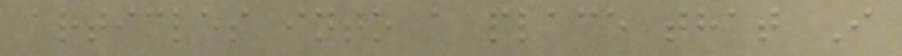articles into a place that I
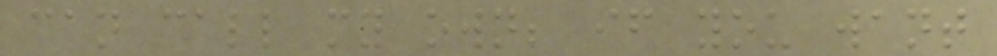can call my own; if you want
